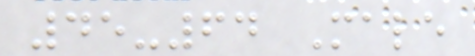45-64 Male
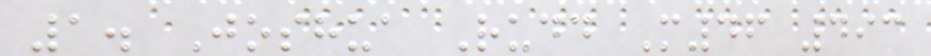1. Joshua Rudd M46 493
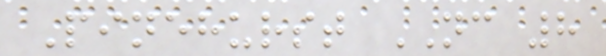Pinehurst NC 8
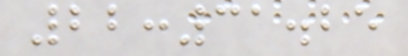22:31.25
